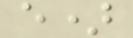e)
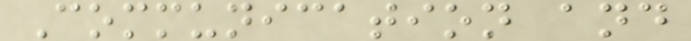Communication and
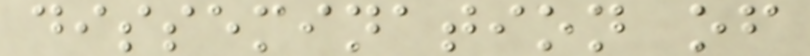dissemination of
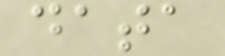data
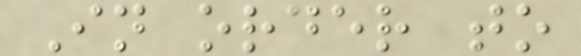In order to
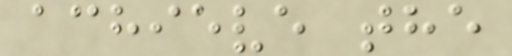achieve the
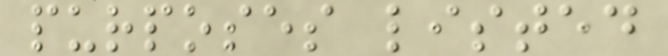purposes listed
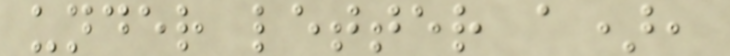under letter a),
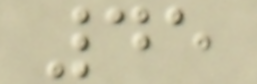45
